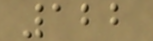122
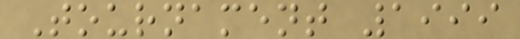Tournament 1999
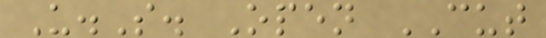U.S. Open CUT
